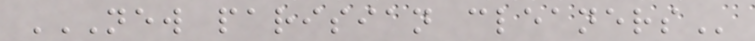NEW PARISIAN CLEANERS
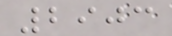2903
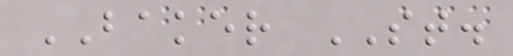BAKER ST.
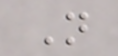N
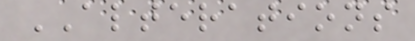ALTERATIONS
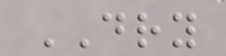DRY
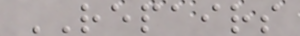REPAIRS
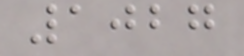1027
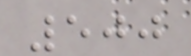500
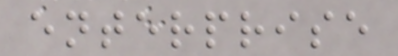enterprise
